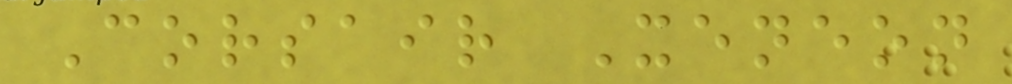Corsair Xeneon
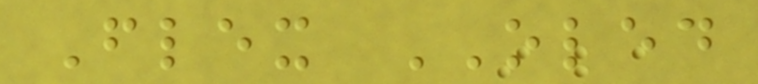Flex OLED
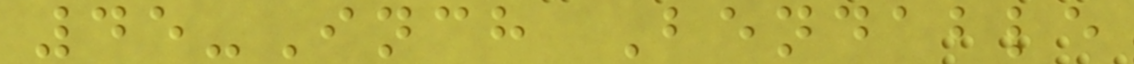45-Inch Bendable
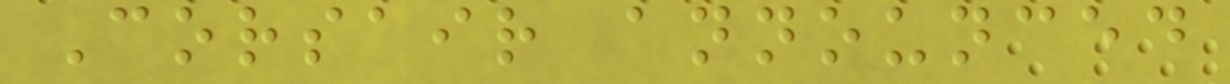Corsair announced
